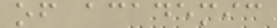of academic
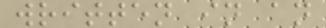written in an
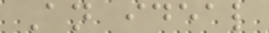An ideal
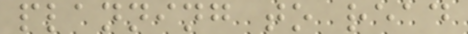planning to read
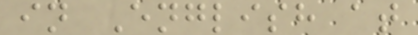in English at
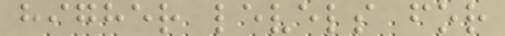higher levels for
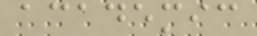academic
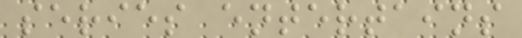series entertains
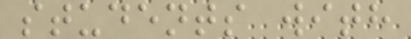students with
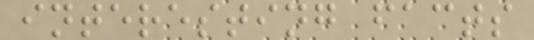interesting facts
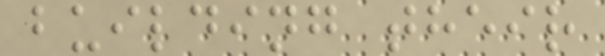building their
